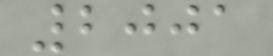2001
